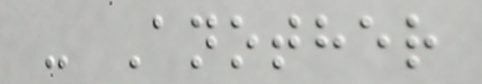- Another
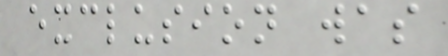exclusion was
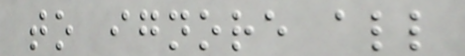to ignore all
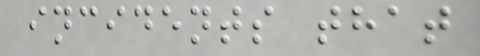incidents that
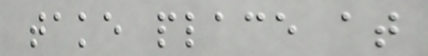take place at
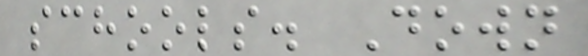schools. Down
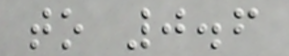to 0.6
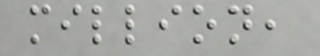million,
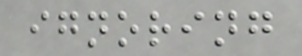ignoring
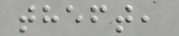theft,
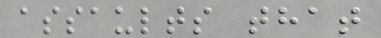assaults that
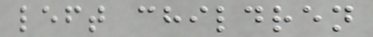left children
